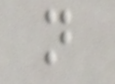n
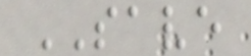SAVE
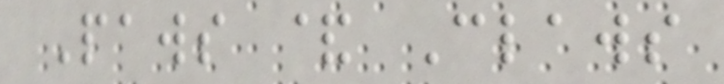Paws & Claws
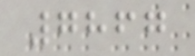7867
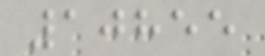10855
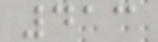413
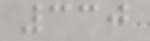330
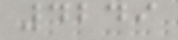4249
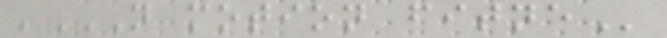'N MOTION FITNE
